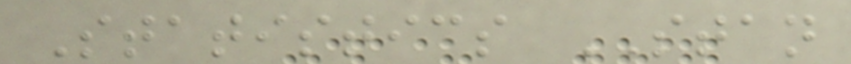Statistics STAN
